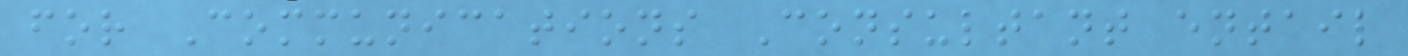for Communications Consultant entail
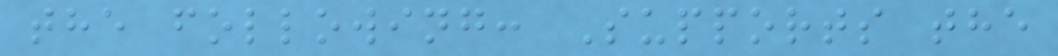the following: Supports the
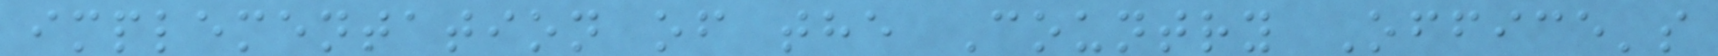implementation of the Country Office's
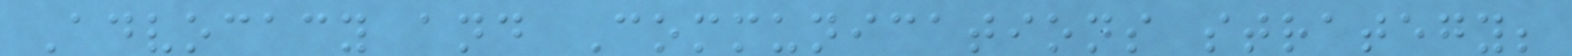Advocacy and Communications strategy;
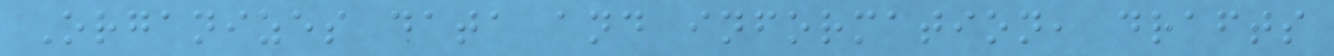Organizes data and information, drafts
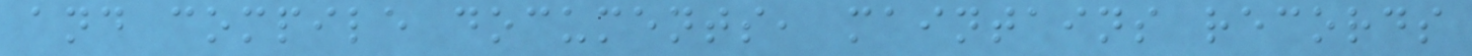and compile documents, maintains records
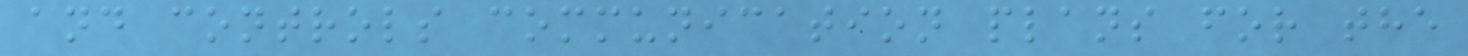and controls communication plans for the
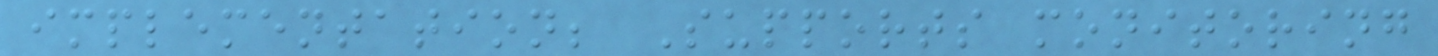implementation; Supports monitoring
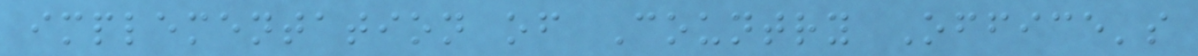implementation of Country Office's
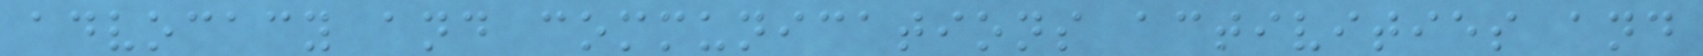advocacy and communications activities and
